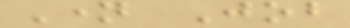Name Job
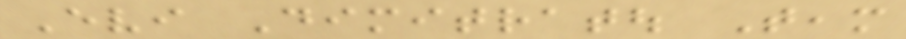Evi Dimitratou Team
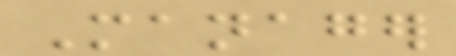Manager
